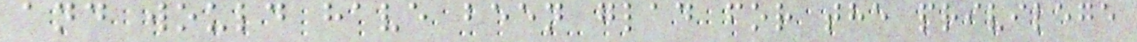and would have been glad for the privilege
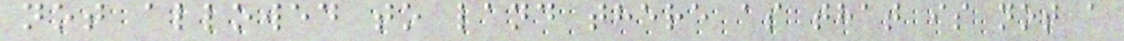not allowed to land there as that is not a
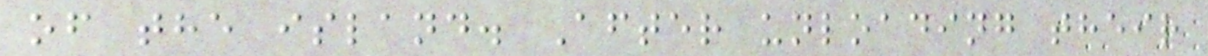of the island. After unloading their
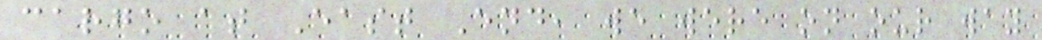cargo at East End, we were on our way
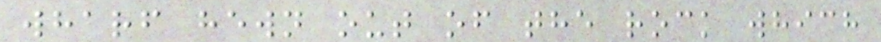wharf hewn out of the rock which
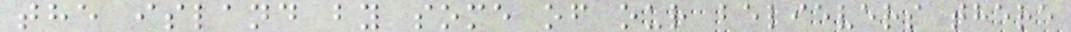the island by some of our believers there
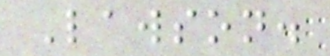Lawson.
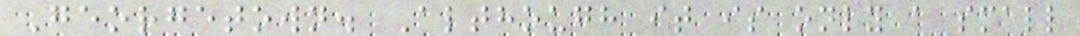Georgetown. Although it is only a small
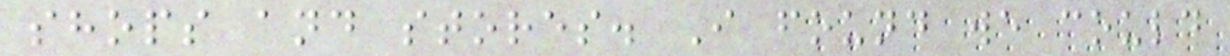shops and stores. I found we could
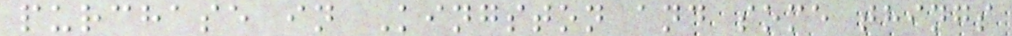purchase in Kingston and some things
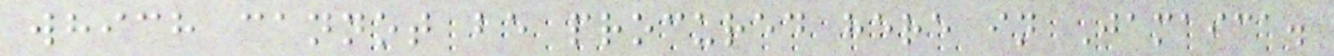which cannot be procured here in Jamaica.
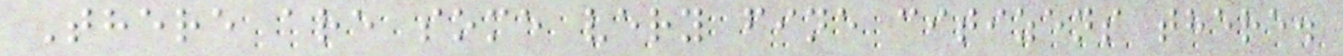There are some very fine citizens there.
